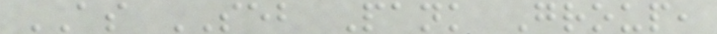AS SEB Pank Group,
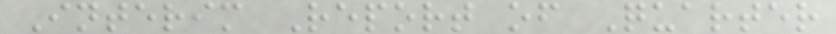Interim Report of Quarter
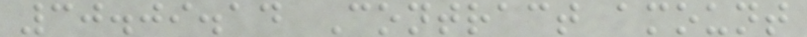30.09.14 Contract amount
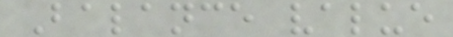Balance value
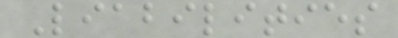Liabilities
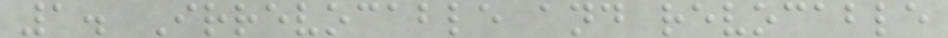1. Irrevocable and revocable
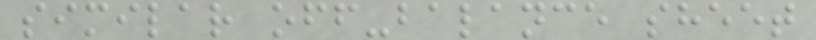similar off-balance sheet
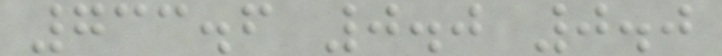733.6 0.0 0.0
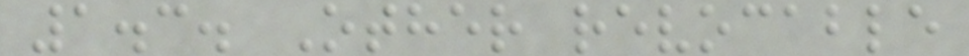1.3. Other revocable
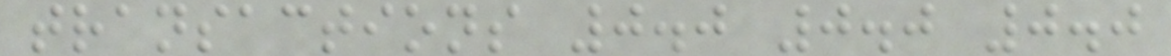transactions 0.0 0.0 0.0
